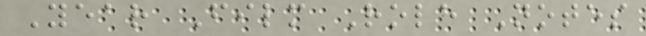Year Film Role Notes
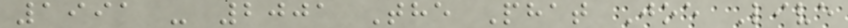1991 - 2001 The Phat Joe Live
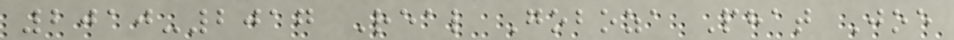2010-2017 Real Goboza Phat Joe
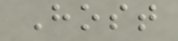Host
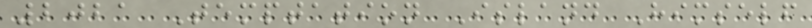2021 Temptation Island Himself
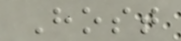Host
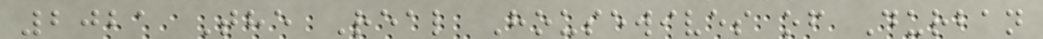2021 The Real Housewives of Durban
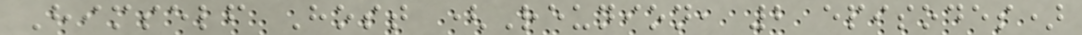Himself Host (Reunion, 2 episodes)
